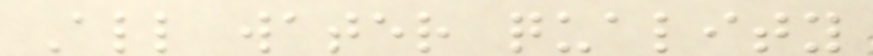All water quality
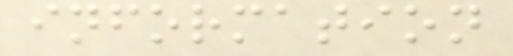information
